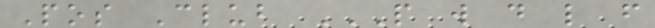Pos Club P W D L F
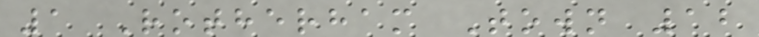1 Rotherham Town 12
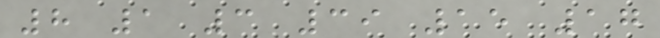8 1 3 39 15 17
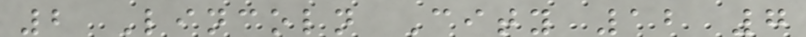2 Lincoln City 12 7
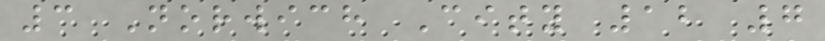3 Norwich City 12 7
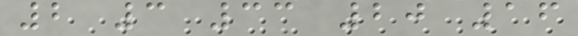2 3 33 20 16
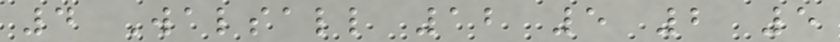4 Walsall 12 5 2 5
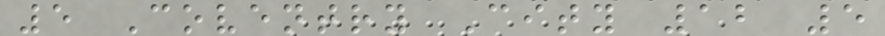5 Coventry City 12 5
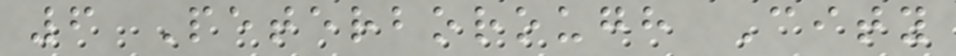6 Peterborough City
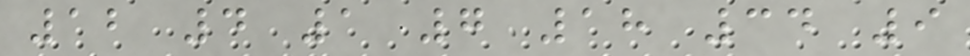12 4 1 7 18 34 9
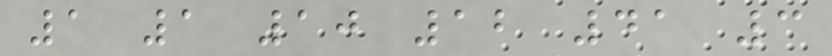1 1 10 12 41 3
